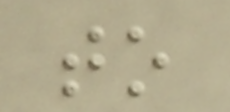to
